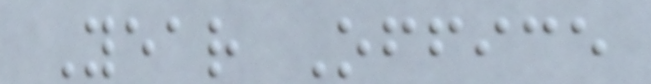Year Office
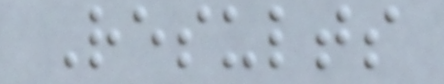Results
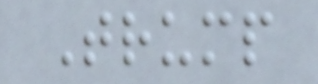Trump
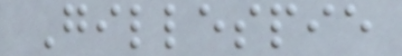Gillespie
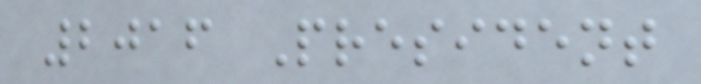2016 President
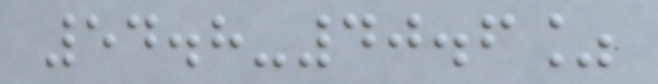54.8-40.6%
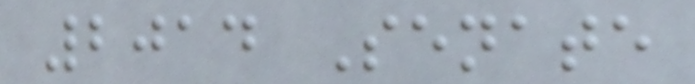2014 Senate
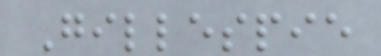Gillespie
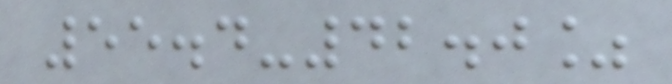55.4-42.0%
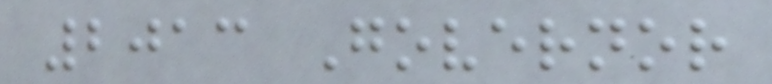2013 Governor
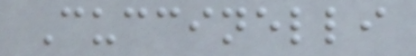Cuccinelli
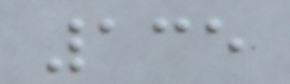135
